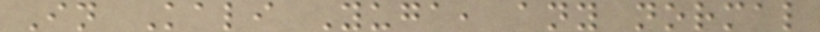In Kali Yuga, any normal
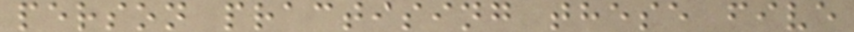person practising these five
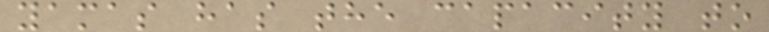yamas has the capacity to
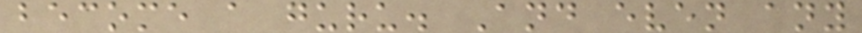become a guru. And even any
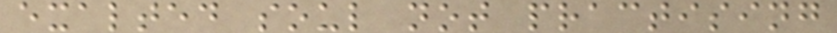exalted soul not practising
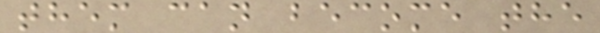them can become the
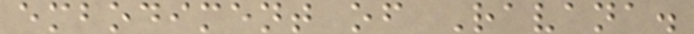embodiment of Ravana.
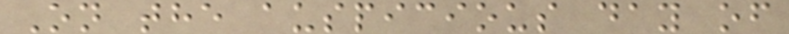On the auspicious day of
